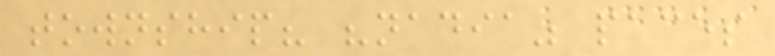township? "nadia" paces
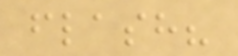flash?
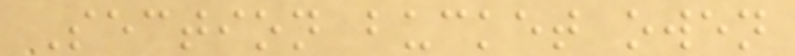Section bucket owen
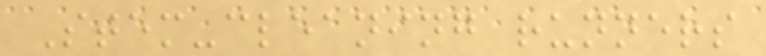Stem-cleaning runners
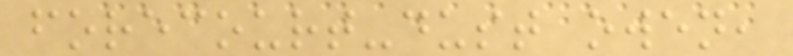forecourt-dust owen,
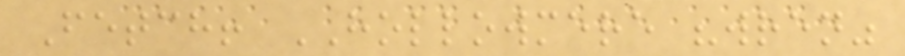Fetch! HOLLOWMERE "wren"
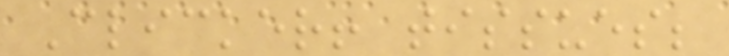Clicker! tissues;
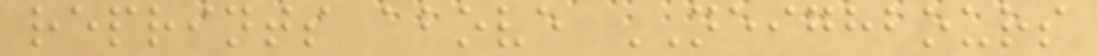reprints above NEIGHBOURS
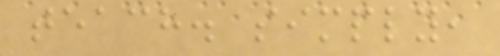teach. simply,
